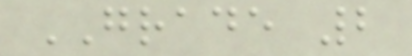GRADE 2
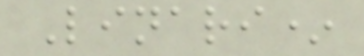Linari*
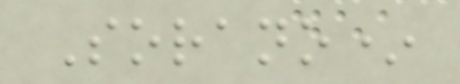Sorano*
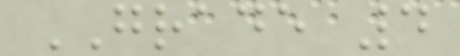GRADE 4
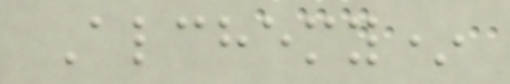Alchemy*
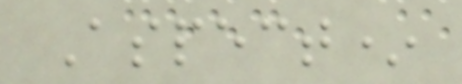Aspect*
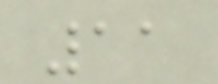11
